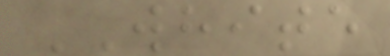WHITE
